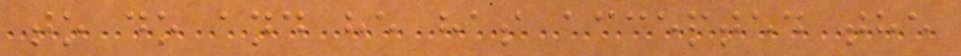to do and he has accepted the
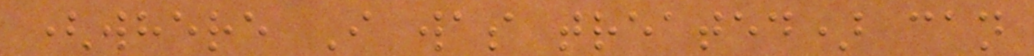(where I was treated) can
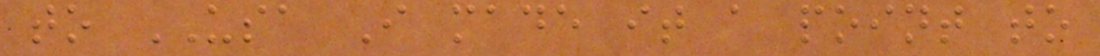to USA I made it a point to
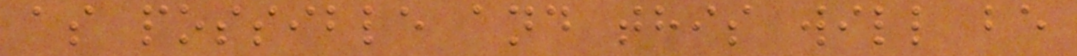as possible and this will be
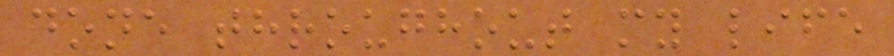done throughout my life
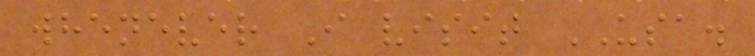whenever I visit USA.
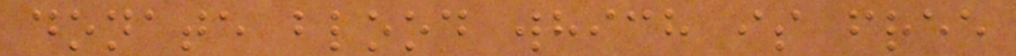donate blood which is free
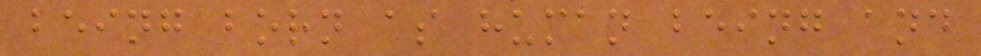being born as human being and
